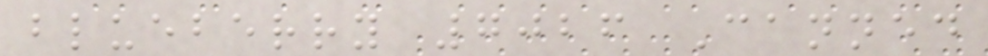blueberry 7026 Canned
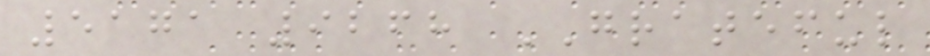5171 9268 GRATEFUL
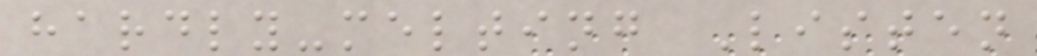hardly-melting Listen
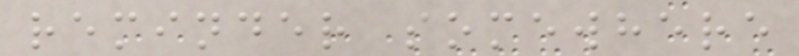reminder somewhere
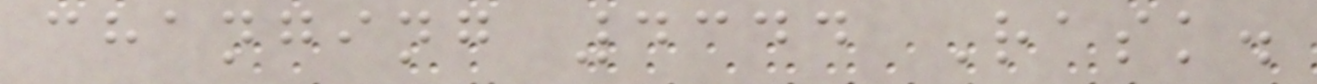changing 4344 Rask.
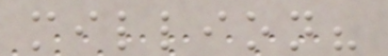million?
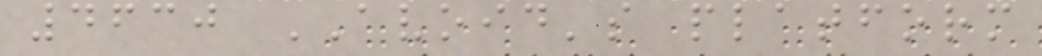4630 AVOID's platform
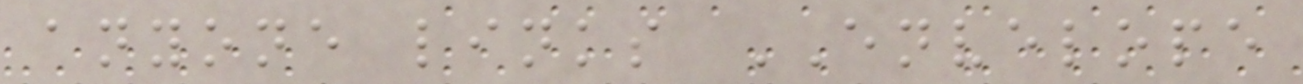anyone links ENVELOPE
